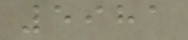5981
